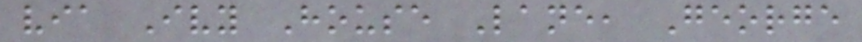via Ivy House Lane, George
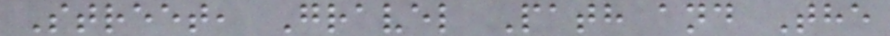Street, Gravel Path and The
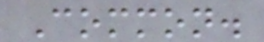Common.
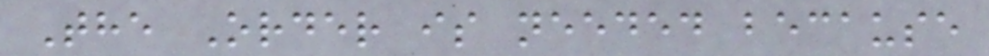The Order is needed because
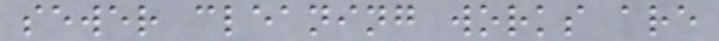sewer cleaning works are
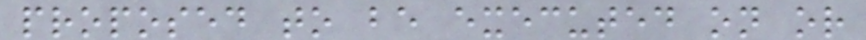proposed to be executed on or
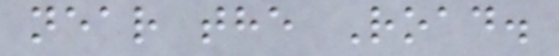near the Road.
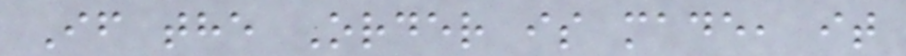If the Order is made, it
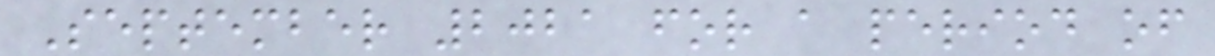September 2021 for a period of
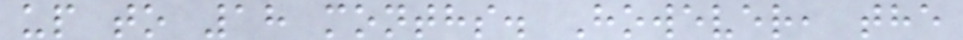up to 18 months. However, the
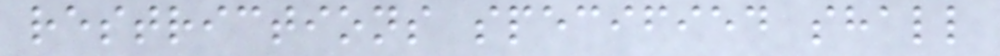restrictions specified shall
